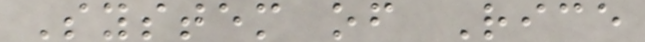System of Rice
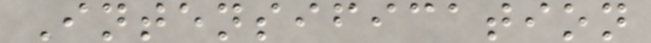Intensification
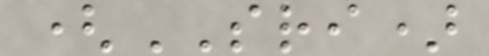(SRI)
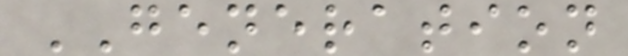GENERATION
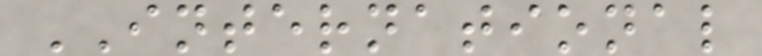INTERNATIONAL
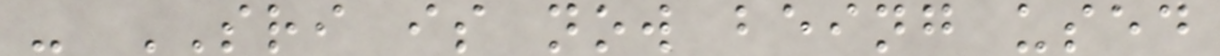- SRI is now being used
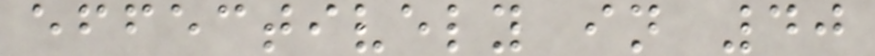effectively in 40
